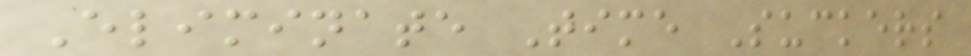Eliminate Time Suckers
